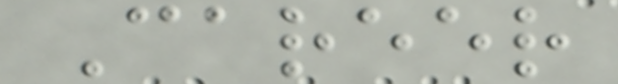Career
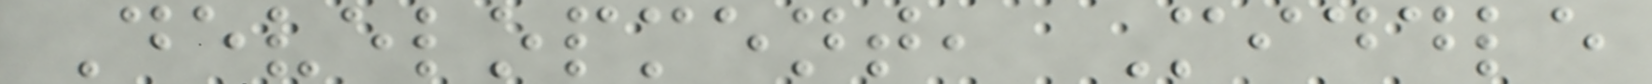Development, Middle
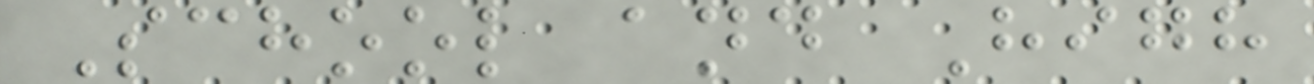School and High
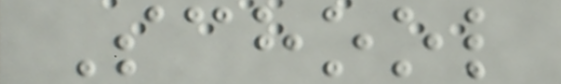School
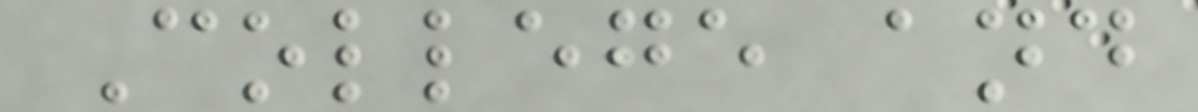College and
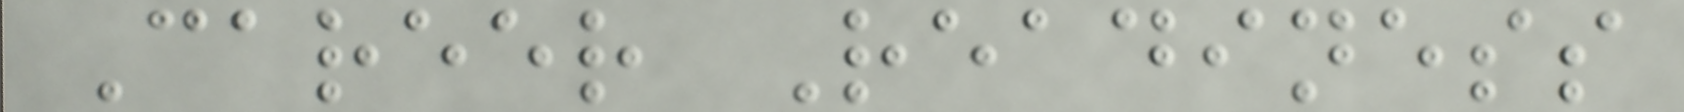Career Readiness
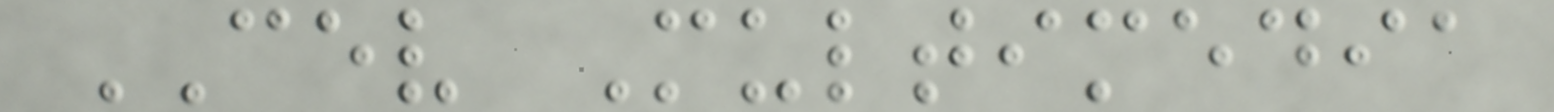CEV Multimedia
